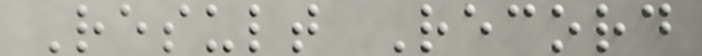Result Record
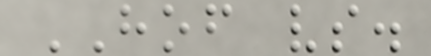HOF vs.
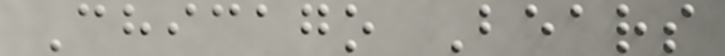Chicago Bears
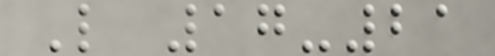L 17-21
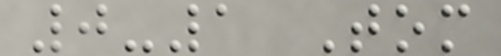0-1 Tom
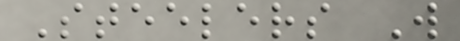Steelers W
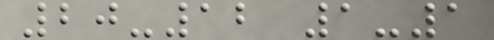20-12 1-1
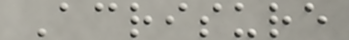Acrisure
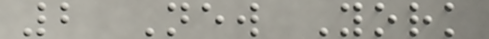2 New York
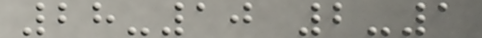28-10 2-1
